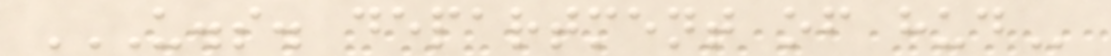U.S. DEPARTMENT OF HUD
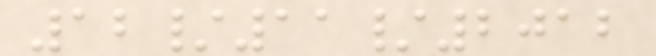12/11/2012
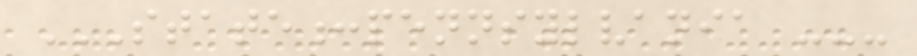STATE:PENNSYLVANIA ---
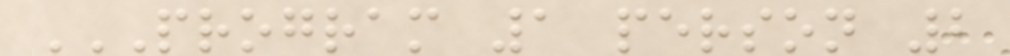PROGRAM 1 PERSON 2
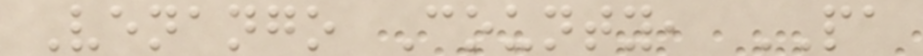Venango County, PA
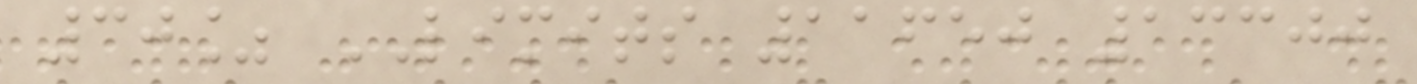30% LIMITS 11650 13300
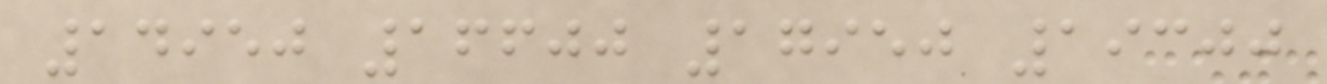14950 16600 17950 19300
